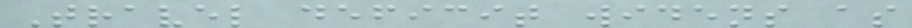Travel deficit widens as
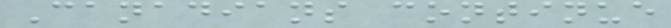Canadians continue
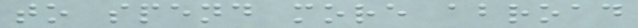to spend more abroad
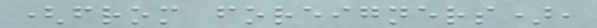(from foreigners),
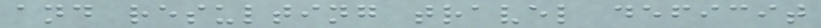and resulting travel deficit
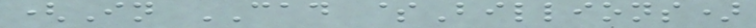(In CAD $Billions)
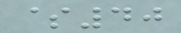$40
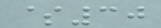$30
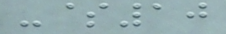-$10
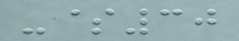-$30
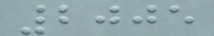2005
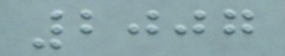2007
